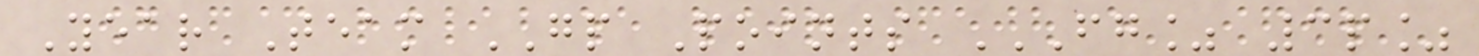Year Team GP Points FG% 3P%
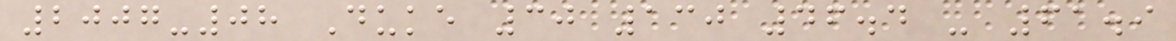2007-08 Duke 30 130 46.4 - 61.9
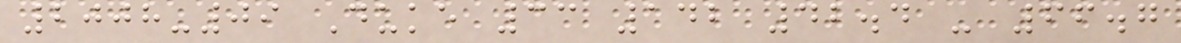2008-09 Duke 33 142 42.4 - 66.7
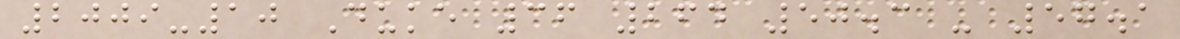2009-10 Duke 36 264 50.3 - 57.1
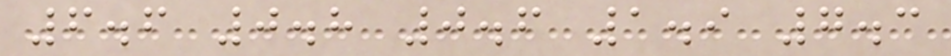6.6 0.8 0.6 1.9 7.3
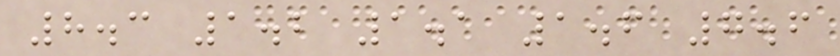8.3 1.2 1.1 1.6 7.6
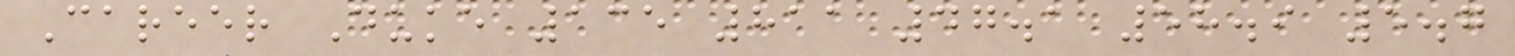Career Duke 135 811 47.1 58.9 5.7
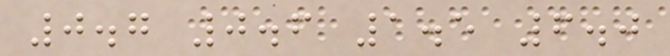0.7 0.6 1.5 6.0
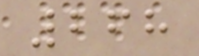268
